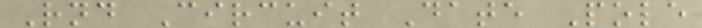Rnd Circuit Date Pole
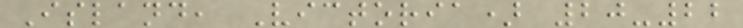Island, Victoria) 20-22
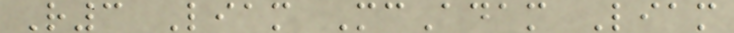R3 Liam McAdam Liam
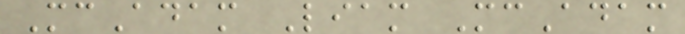McAdam Liam McAdam
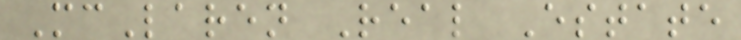McLaren Real Estate
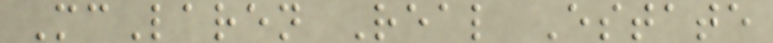McLaren Real Estate
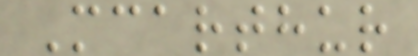Mcarthur
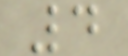4
